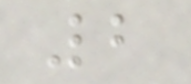2
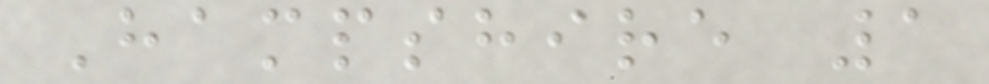Hampshire 1
